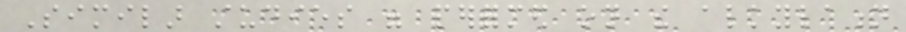Similar studies were performed on the alkylation
